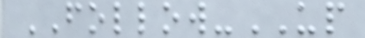FOLLOW-UP
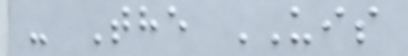- The UIS
